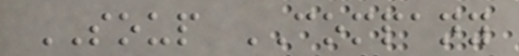SOUP COMPANY
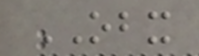OBX
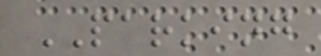PARKING
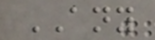ANY
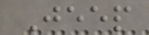Jeep
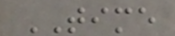TIME
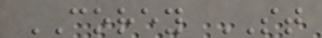COREY ST
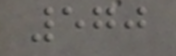570
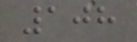108
